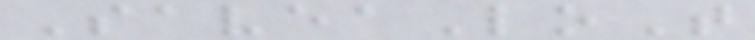SaveaLoT
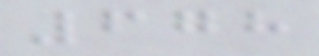678
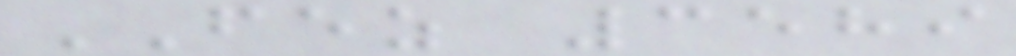FEZ 3589
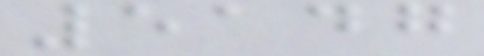5147
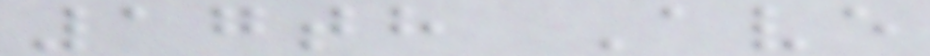17th Ave
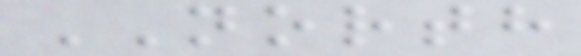NORTH
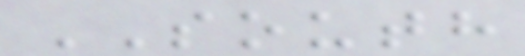SOUTH
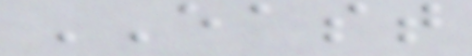EAST
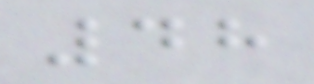48
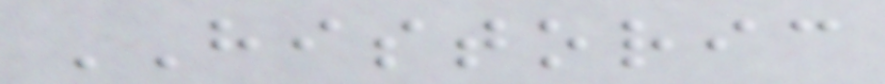HISTORIC
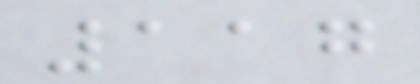117
